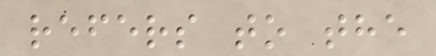refers to the
